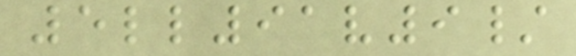5ll91v9/
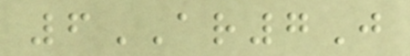6AR7J
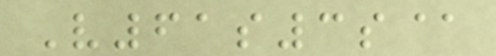V61s3s@
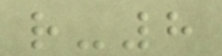r-8
